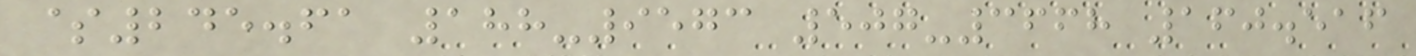$245.61 188-9573 507-3668 160.516
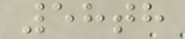58th
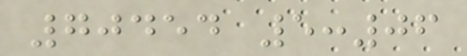70454 5:06
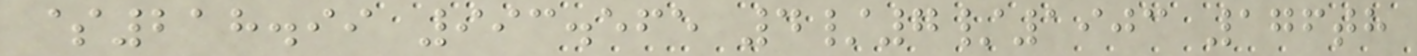$218.99 993.565 4/7/1903 176th
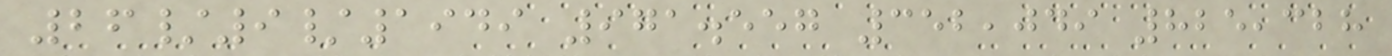26/9/1949 971.557 352,049 825,328
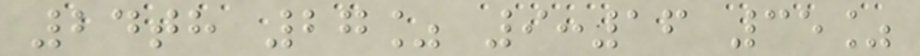24th 27% 9:16 35%
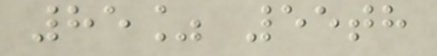85% 55th
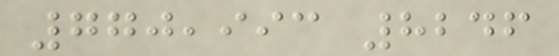770,993 8246
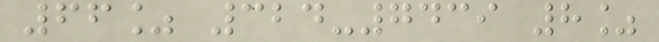66% 324-7439 8%
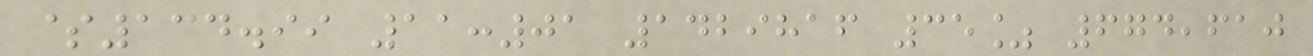$134.99 11:01 1429816 35% 674,610
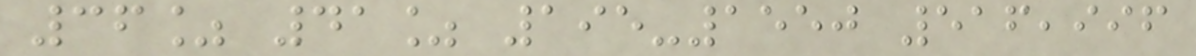36% 41% 195-1550 516,996
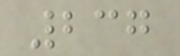237
